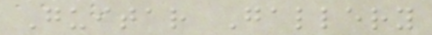Guitar Gallery
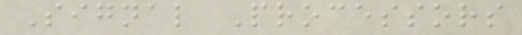Signal Processors
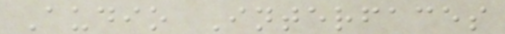Audio Interfaces
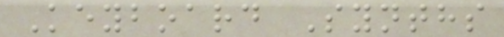Keyboard Synths
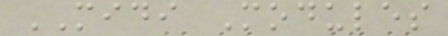MIDI Modules
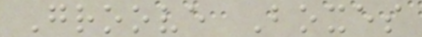Groove Boxes
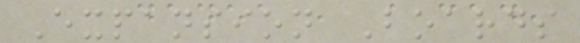Expansion Boards
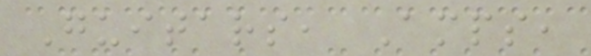Guitars, Amps,
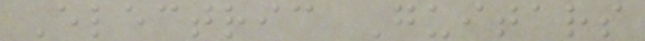Electric Guitars
